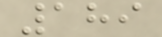189
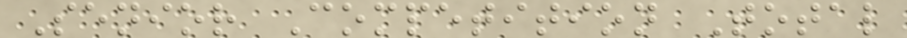Senior Competition Total
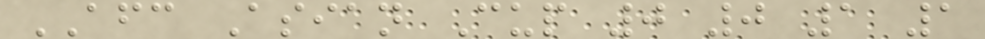AFC Asian Cup 0 0 1 1
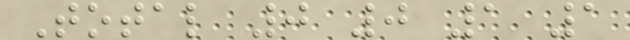Total 0 0 1 1
